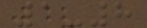1-8
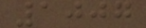1007
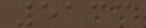5133
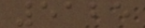5125
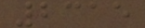2315
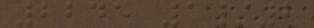2245 1/2
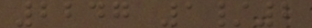2247 1/2
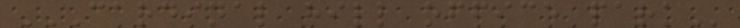CARDINAL HILL OFFICE PARK
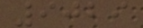9029
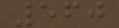560
